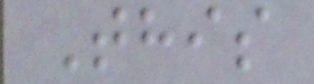This
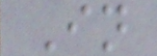In
